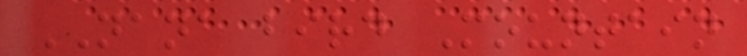NANA bird Mountain
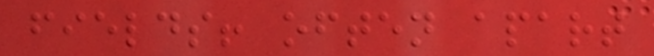fields! often apart
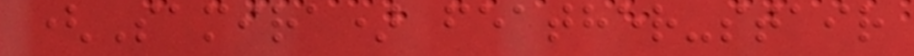(Samira) feather-stair
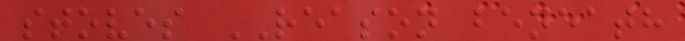stoves REASON beneath
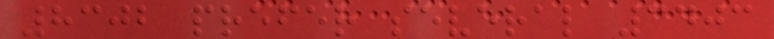8302 prefer several 3403
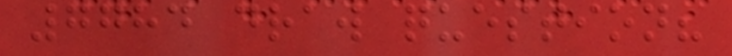7784 draw question?
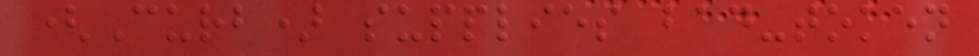(Curb) supplies bad-token
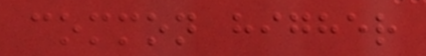common higher
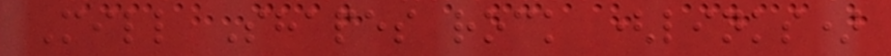Mill Shapes rock (links)
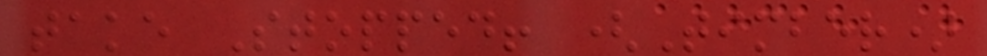take Stopped! (Timber)
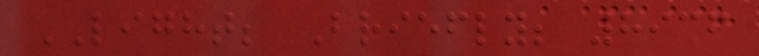LIGHT; Briefly; 8936
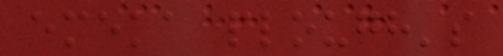emeka plough's
